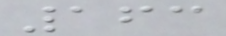163
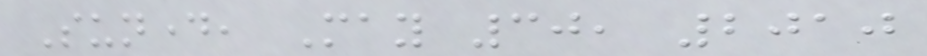Sunday, May 30, 2010
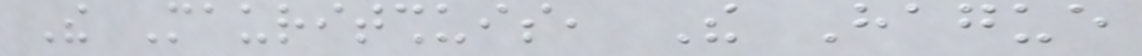The Mauritshuis, The Hague
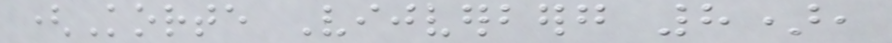(Korte Vijverberg 8),
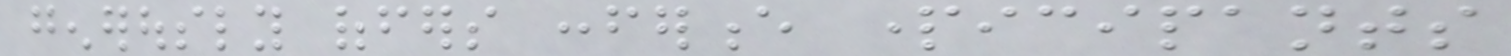generously offers conference participants
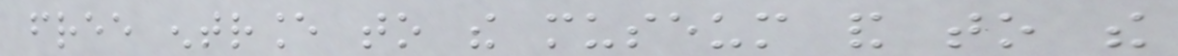free entrance to the museum and to the
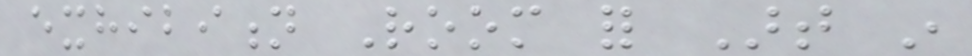exhibition Room for Art in
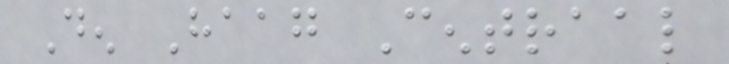Den Haag Centraal
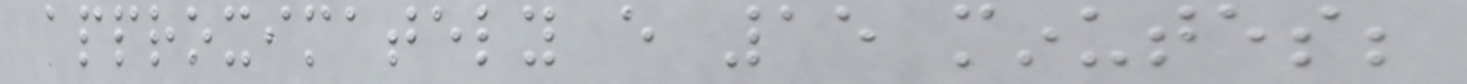approximately every 15 minutes;
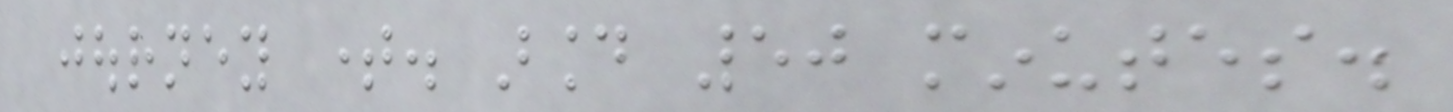journey time. around 50 minutes.
